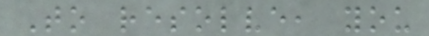To resolve, you
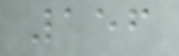156
